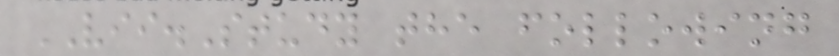VII.Study the following
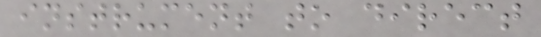instrument to direct
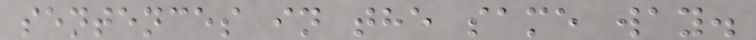sentences in the same way.
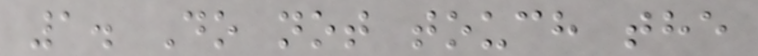1. Do not touch the
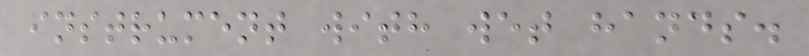instrument with wet hands.
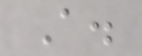A.
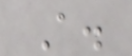A.
